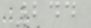244
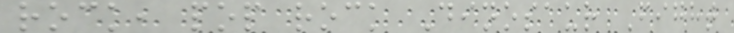rock, pop rock Dinosaur Fight
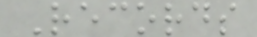Records
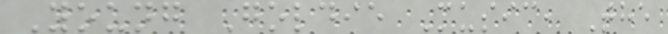Young Goldie Music, The
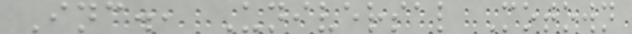Inc., Universal Motown
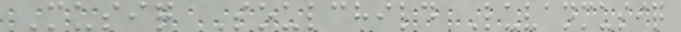Musiq Soulchild Luvanmusiq
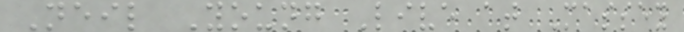Neil Young Live at Massey
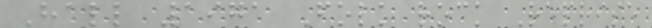Hall 1971 Folk rock Reprise
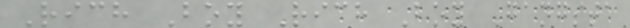Rich Boy Rich Boy Gangsta
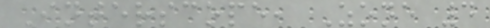Interscope, Zone 4
